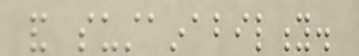and sustainability.
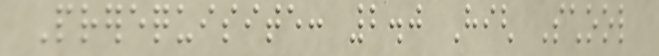Prerequisite: 2.0 High School
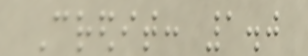Credit: 1.0
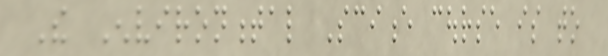The Environmental Science course is to
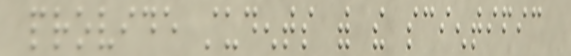provide students with the scientific
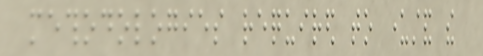methodologies required to understand the
